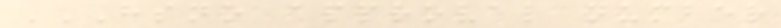HSNO APPROVAL NUMBER
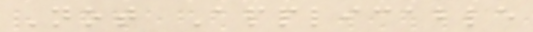Not Applicable
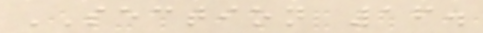SECTION 16.
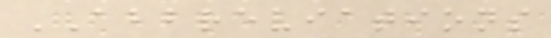ABBREVIATIONS
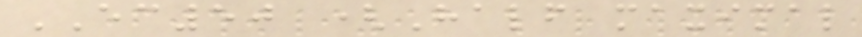EC50 (Half maximal
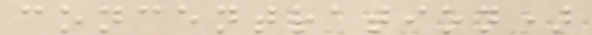concentration)
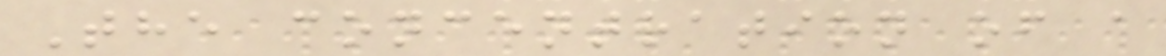The concentration of a
